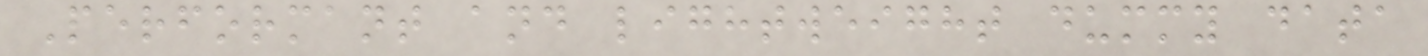Performant and lightweight dummy data
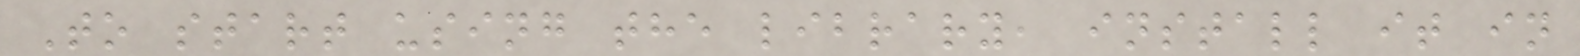To start using the library, install it in
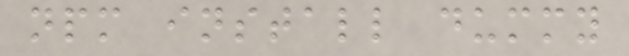npm install dummy
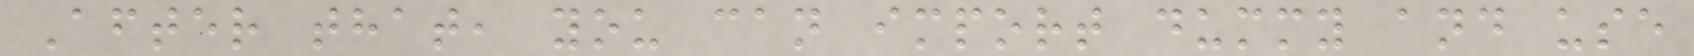After that, you can import dummy and use
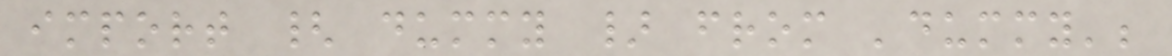import { dummy } from 'dummy';
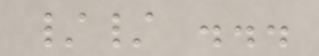// ...
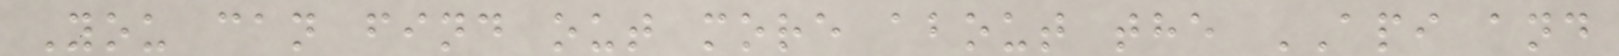You can find out more about the API and
